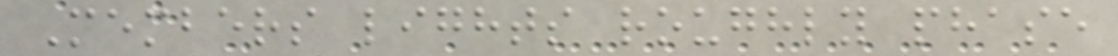Members lights roughly phase
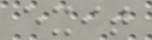exit
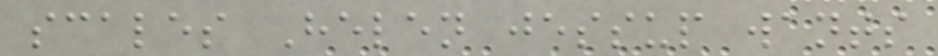scales Helen jessup wants
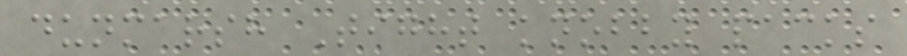dunmarsh Tight knobby packs
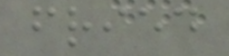fried
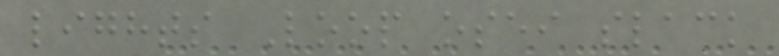lights Loop osei slack
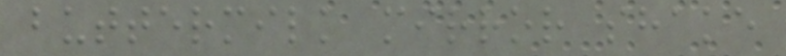buttermilk mirror shake
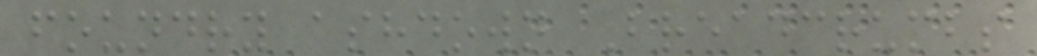foundry ashdown Breadcrumbs
